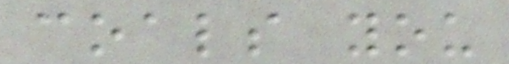coals you
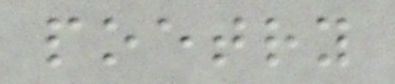poetry
